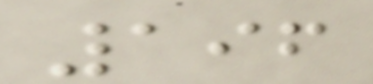196
